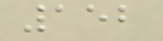152
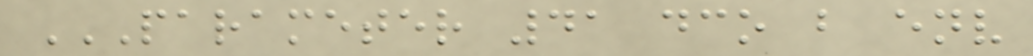PARAMETER 41 DCO B ENV
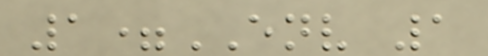1=ENV 1
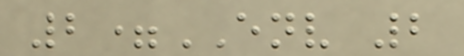2=ENV 2
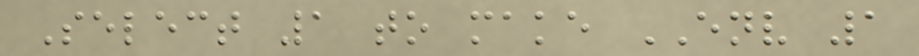Select 1 to make ENV 1
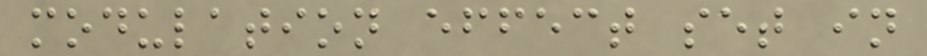modulation effect set in
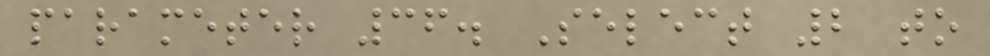parameter 36. Select 2 to
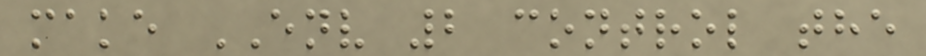make ENV 2 control the
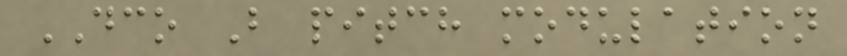DCO B pitch modulation
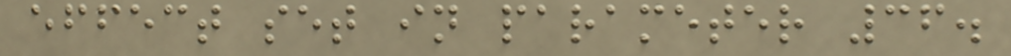effect set in parameter 36.
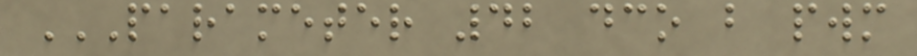PARAMETER 42 DCO B PWM
